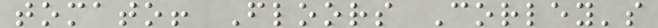tomato! Floors Corley's
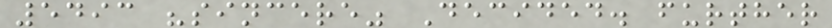5493 "sincere" Decided. further
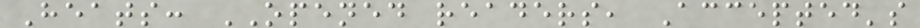Heats: OPENED readers, Accepted's
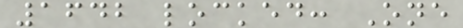1642 locked: One
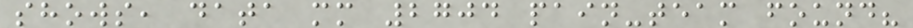shows, data mm 2704 pain-team found?
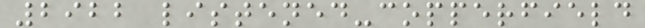2922 listened-copperfield
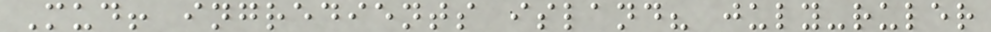Mud! ingredients island? july-ruler
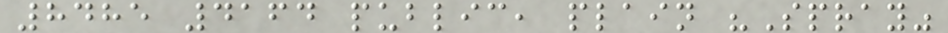8485 4164 public, plain "Spray"
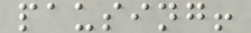pausing!
